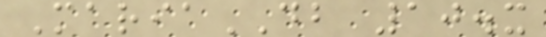MariaDB 10.x
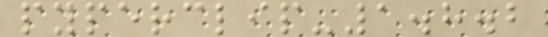pyperclip-1.8.2
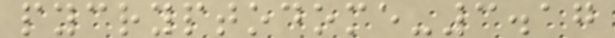pycryptodome-3.17
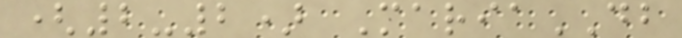(2-2) MariaDB
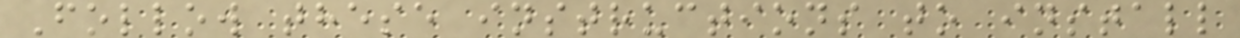Follow these instructions to install
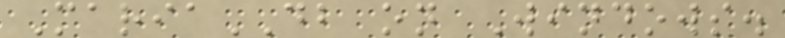MariaDB on Windows.
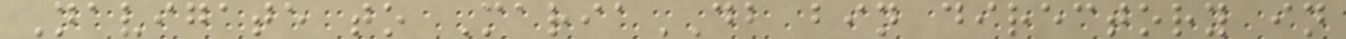Navigate to MariaDB bin directory in
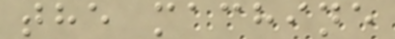the machine
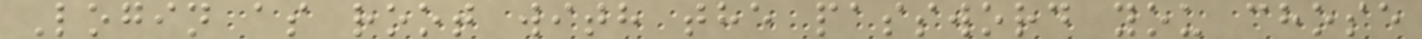Login as root with the password you chose
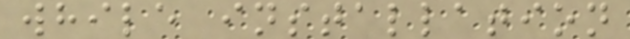while installation
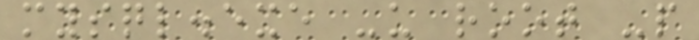mysql.exe -u root -p
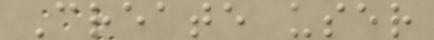Create user
